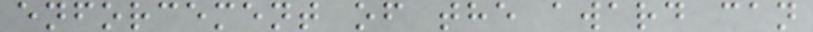enforcement of the award can
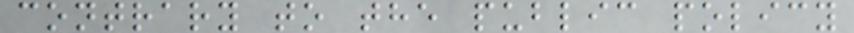contrary to the public policy
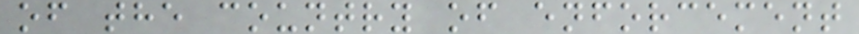of the country of enforcement
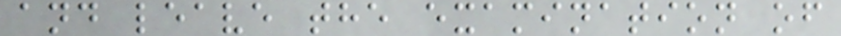and leave the examination of
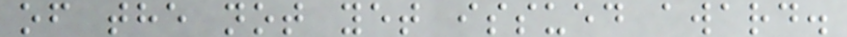of the not yet issued award.
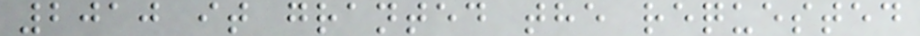2010 it granted the requested
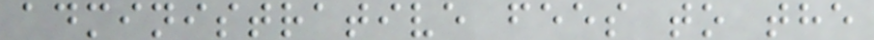administrative fees to the
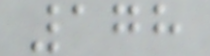178
